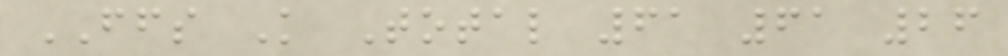FFS K Total 61 61 26
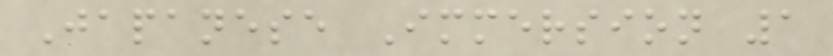Japanese Immersion 1
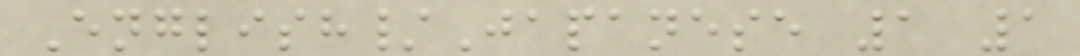English/Japanese 1 1
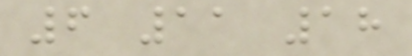6 11 18
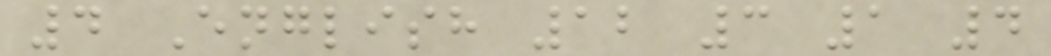4 English 12 3 1 4
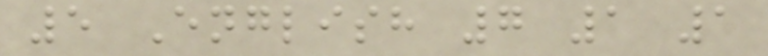5 English 7 1 1
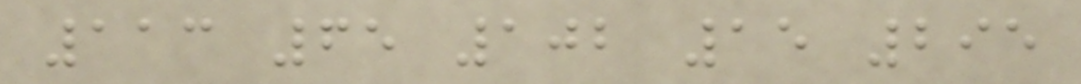113 65 102 15 295
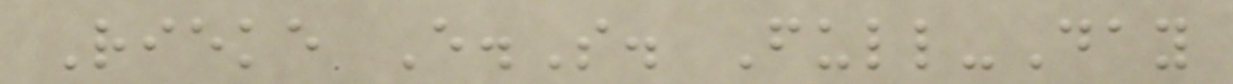Rieke E.S. Full-Day
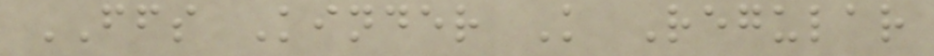FFS Kinder K Regular
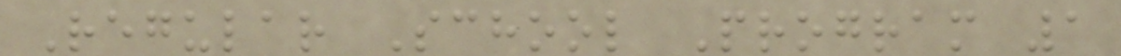Regular School Program 1
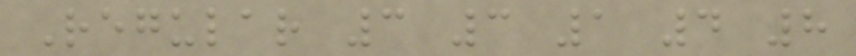Regular 3 3 1 4 8
